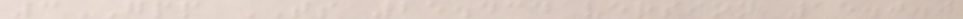3GPP TS 25.434 version 15.0.0
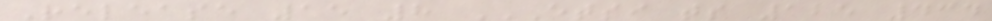Release 15 8 ETSI TS 125 434
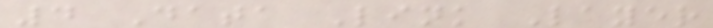4 Data Link Layer
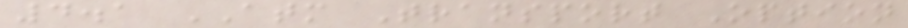4.1 ATM Transport Option
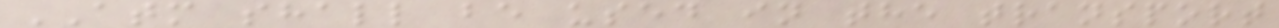ATM shall be used in the transport
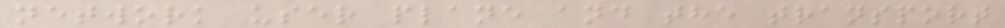network user plane and the transport
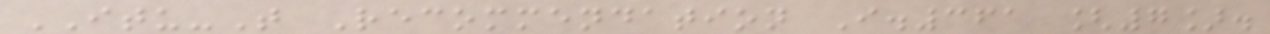ITU-T Recommendation I.361 [7].
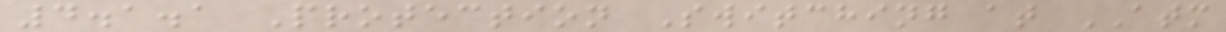4.1.1 Protection Switching at ATM
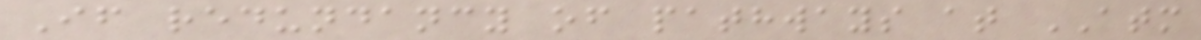If redundancy of pathways at ATM
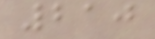210
